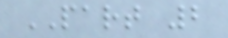PART 2
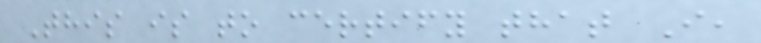This is to certify that I,
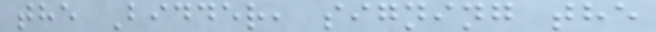the Bidder, signing the
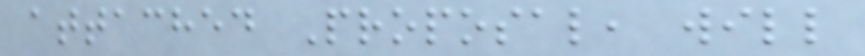attached Proposal, will
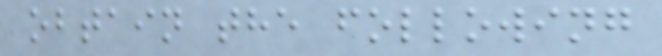obtain the following
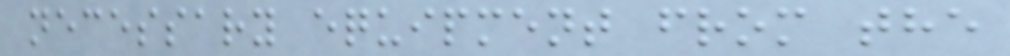necessary equipment from the
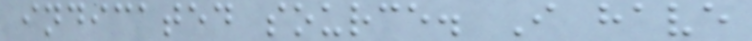indicated source. I have
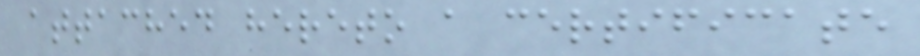attached hereto a certificate
